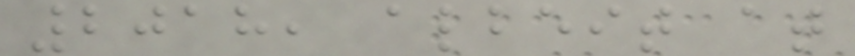2018, albeit at
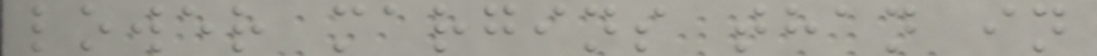lower margins than in
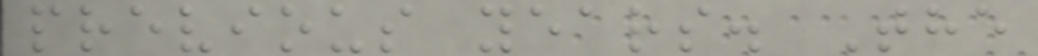previous years. The
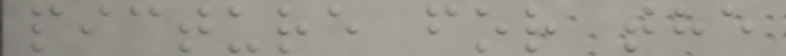picture for the
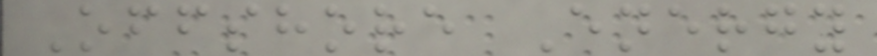Offshore Energy
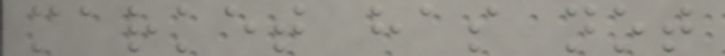market has not
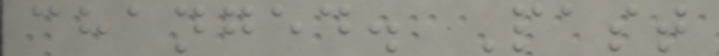changed. Past
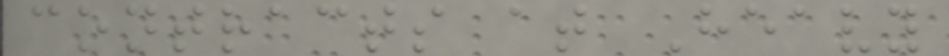contracts at Heavy
